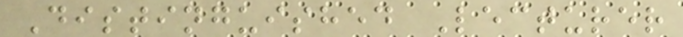Distinguished Lecturer
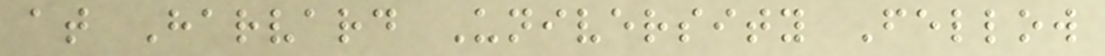at Harvard University Fellow
